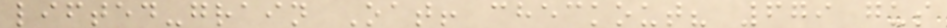lifted-grain Oat! checkout? 679 gus
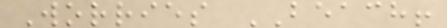Worries BEACH!
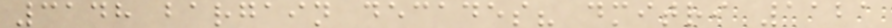3148 bargain decades? dmitri 1121
